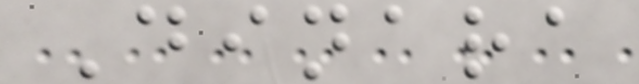Dinara
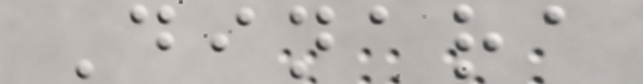Dinara
